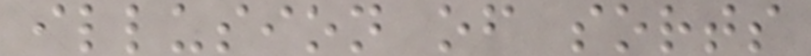illusion of sorts
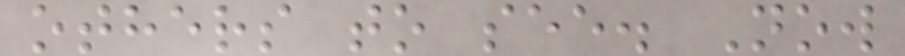others to see. Now
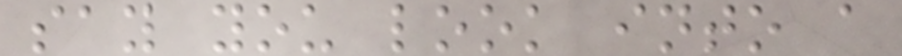say you look into a
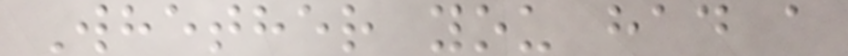Whether you had a
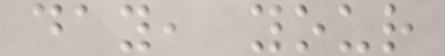day, your
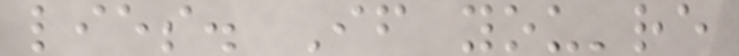lies. If you're
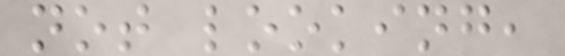not looking,
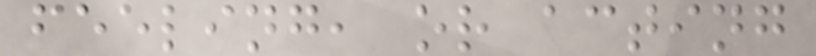feeling, or acting
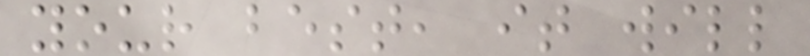your best, it will
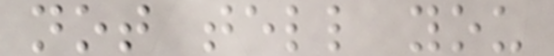not tell you
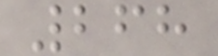268
